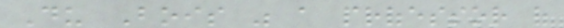Du Bois was a professor of
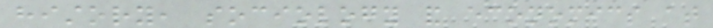history, sociology and economics at
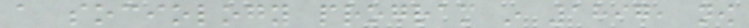a sociology program in 1897, now
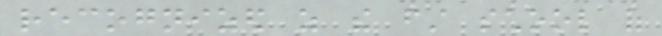recognized as the first school of
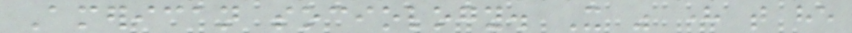American sociology. It was here that he
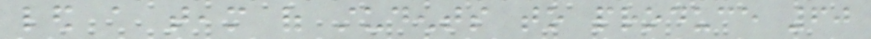led a team of students to produce 60
